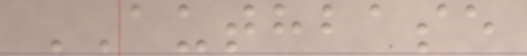AUTHBASE
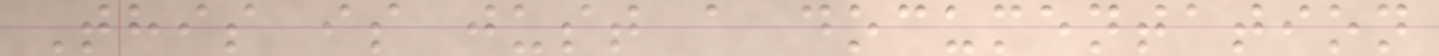This is just a documentation
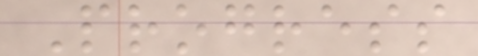Progress
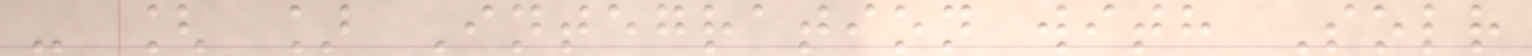- [ ] Integration with Solr
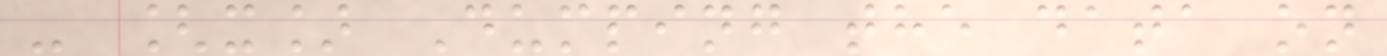- [x] Dumping the data on
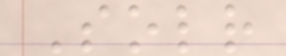Solr
